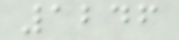1246
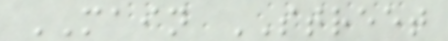MAIN STREET
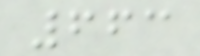663
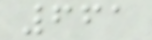661
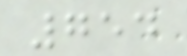754
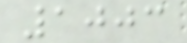1003
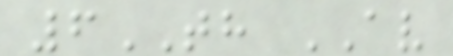6TH AV
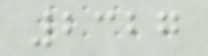2327
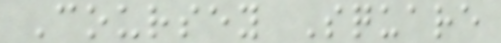Coursey Square
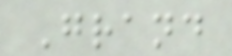Grand
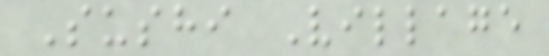Sushi Village
